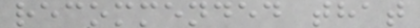recommended that
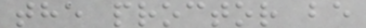the proctor be
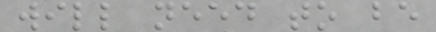will need to be
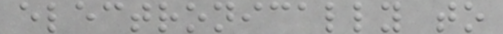electronically to
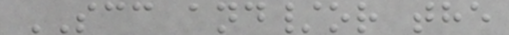SCC and/or the
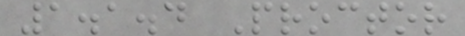1.1.4 Proctor
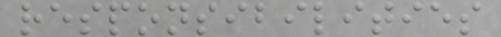responsibilities
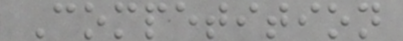Competition
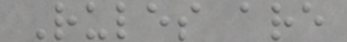Rules are
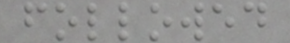followed
